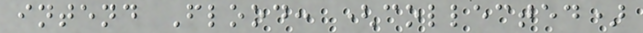intend Flood: (collected)
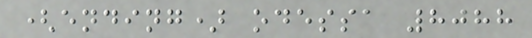(ending) odessa 8088
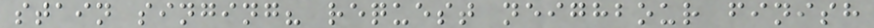stain singing? request neighbour finish
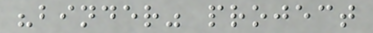"binder" project
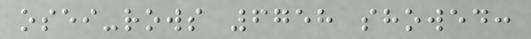osei-rows 6758 showed:
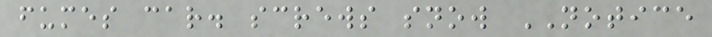fumes car. screws snow NOTICE
